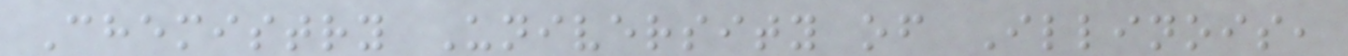Chemistry University of Illinois,
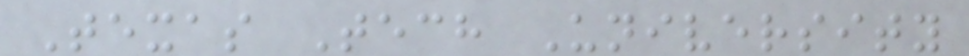Texas Tech University
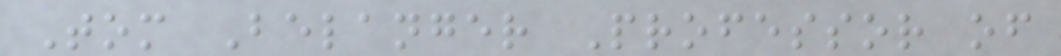Tom Belanger Professor of
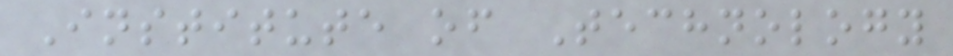Institute of Technology
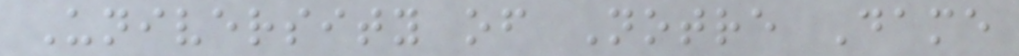University of Notre Dame
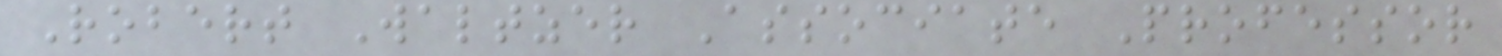Robert Waltzer Associate Professor
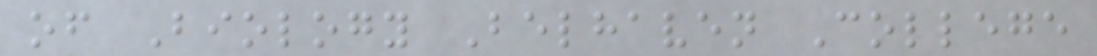of Biology Belhaven College
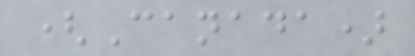(Canada)
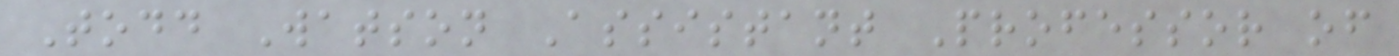Todd Watson Assistant Professor of
